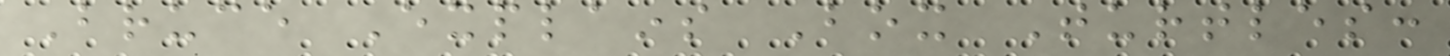Bruce Explains Box Turtles:
